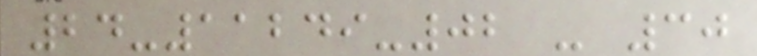24-11249-02 - 30
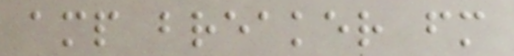amp breaker fm
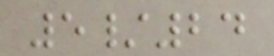5/24
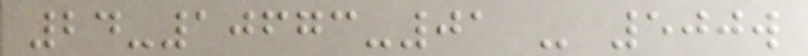24-10673-01 - 500w
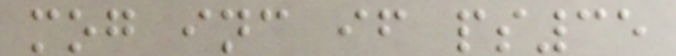mog inc if ps35
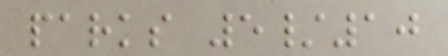parks 5/10
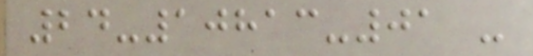24-10813-01 -
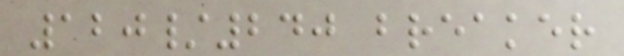120/240 breaker
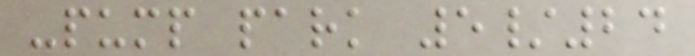-pump park 5/24
